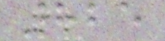825
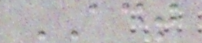ADT
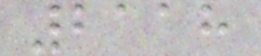2118
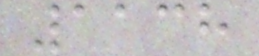1138
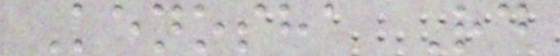Kenosha Rd
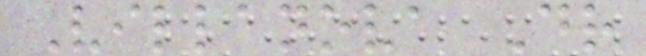Villanova Dr
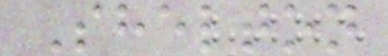Shelton
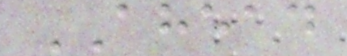AHEAD
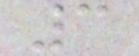3
